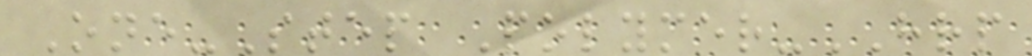One-Step Polymer-HRP
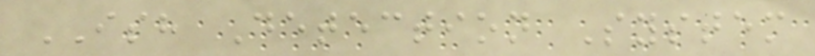ISH Detection System
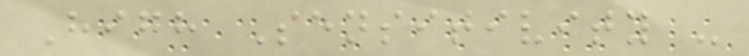High Sensitivity -
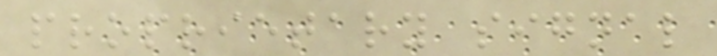proprietary signal
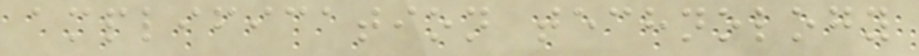amplification technology
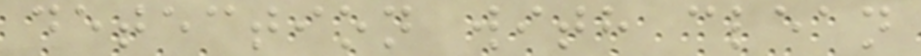detection with clean
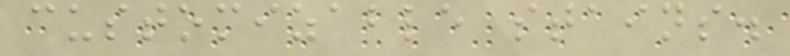customizable stains.
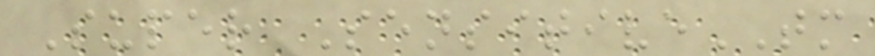Super SensitiveTM
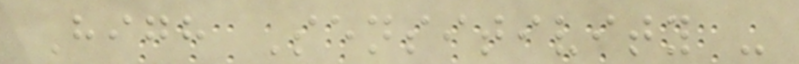High Sensitivity -
